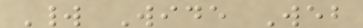World Wide Web
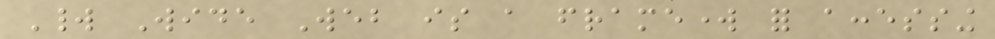World Wide Web is a framework for accessing
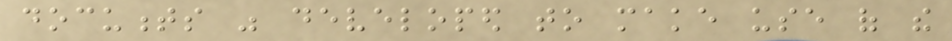documents was developed to make use of the
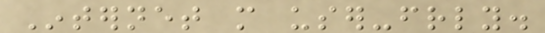Internet more user-friendly.
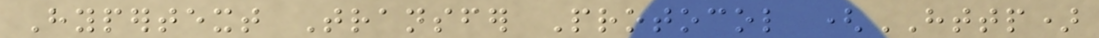Hypertext Transfer Protocol (HTTP)
